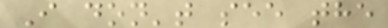I don't see the
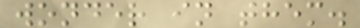wonder in them.
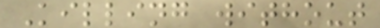Killing without
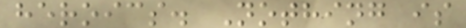heroics. Nothing is
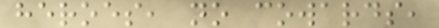heroes, no cowards,
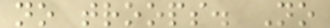no troops. No
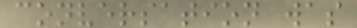conversation was
